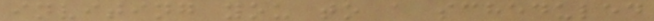inviting you to a scheduled
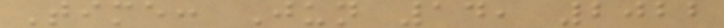Time: Jun 14, 2022
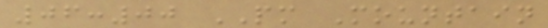06:00 PM Mountain
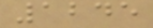1245
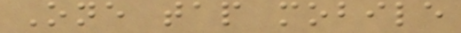One tap mobile
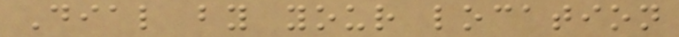Dial by your location
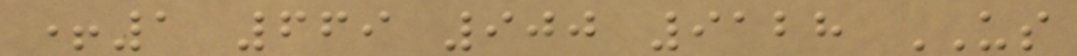+1 669 900 9128 US
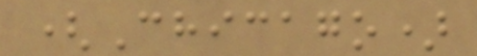(Chicago)
